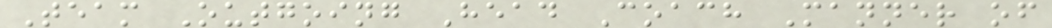Team Outgoing Head Coach Manner of
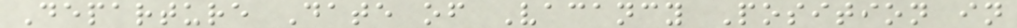Departure Date of Vacancy Position in
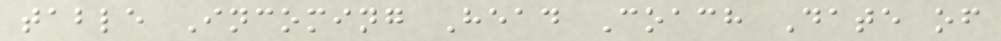table Incoming Head Coach Date of
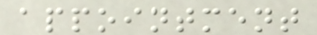appointment
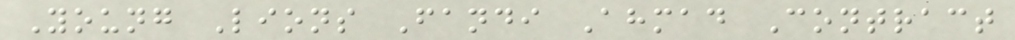Young Lions Fandi Ahmad Contract
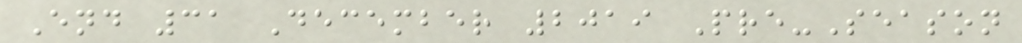End 31 December 2019 Pre-Season
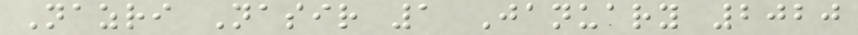Nazri Nasir 1 January 2020
